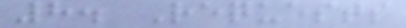8. Requests
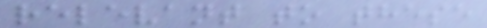relevant to these
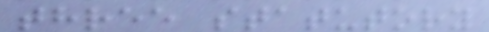three statutory
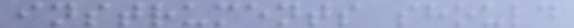instruments should
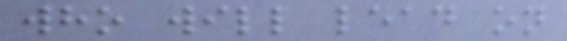who will lead on
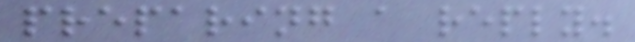preparing a reply.
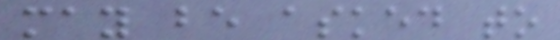may be asked to
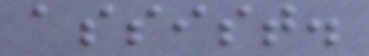assist.
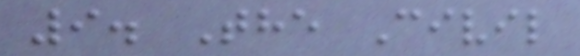9. The Civil
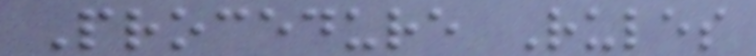Procedure Rules
